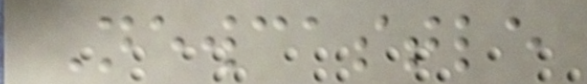Newcastle
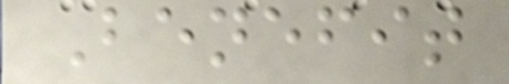Benefit
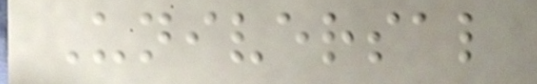Universal
